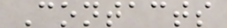Contacts
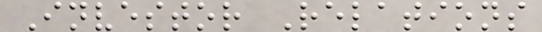Investor Relations
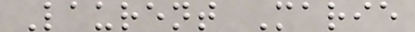Laurent Marie
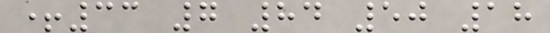+33 7 84 50 18
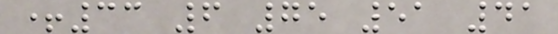+33 6 75 51 41
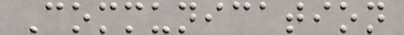Communication
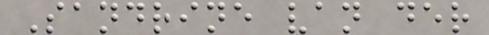Sandrine van der
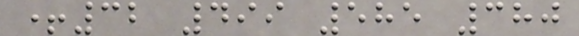+32 499 585 380
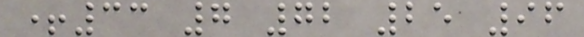+33 7 72 25 96
